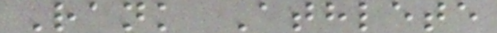Rank Athlete
